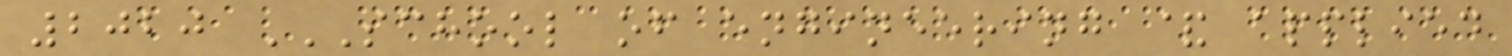2020 SCHOOL OF ENGINEERING & APPLIED
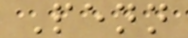Penn
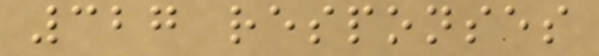327 responses
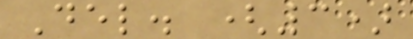Del. (3)
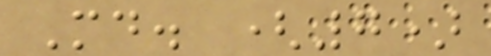Md. (7)
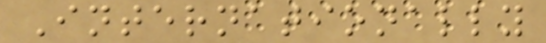Internationally
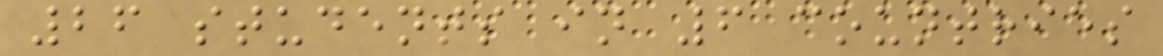26 students in 6 countries
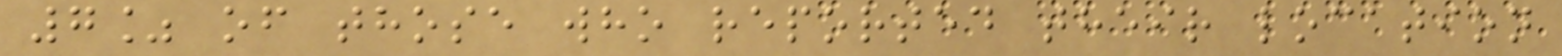7% of those who reported their location
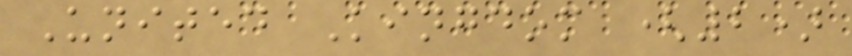United Kingdom (2)
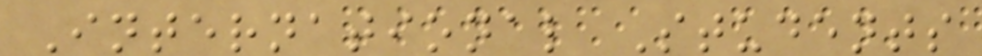International Students
